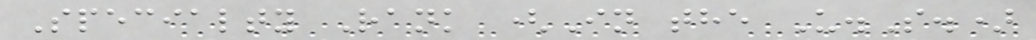Specialty Rank (In the U.S.)
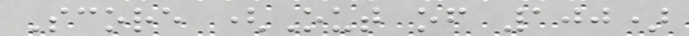Score (Out of 100)
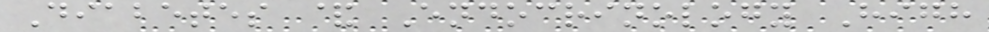Diabetes & Endocrinology High
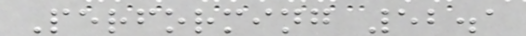Performing 52.1
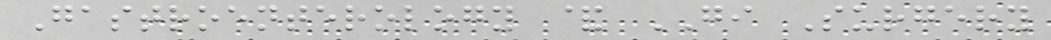Gastroenterology & GI Surgery
